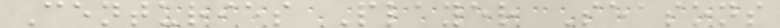Centuries Player Seasons
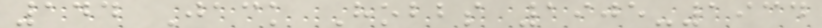144 Jack Hobbs 1905-1934
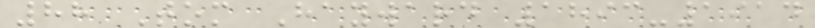88 Tom Hayward 1893-1914
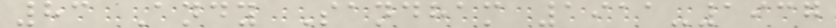83 Andy Sandham 1911-1937
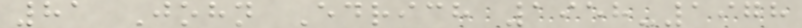81 John Edrich 1958-1978
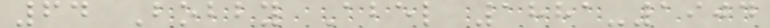64 Bobby Abel 1881-1904
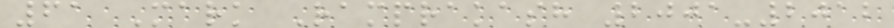61 Mark Ramprakash 2001-2012
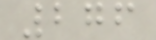276
